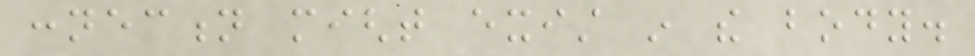connection might exist in the body.
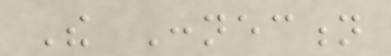The Connection
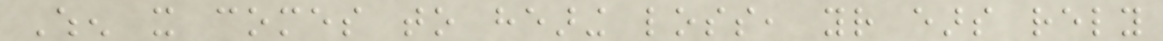When it comes to hearing loss, your ears rely
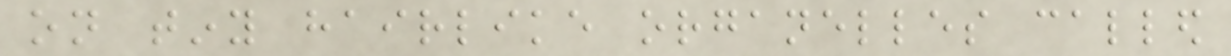on tiny hairlike organelles called
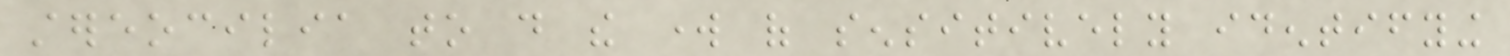stereocilia to do the work of sensitively identifying
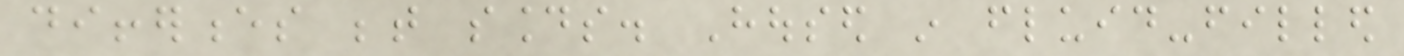differences between sounds. Housed in fluid-filled
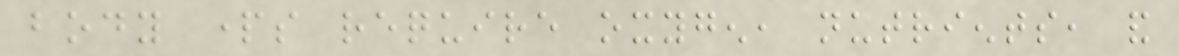body parts require oxygen, nutrients, and
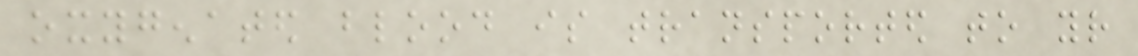oxygenated blood is transported to your
